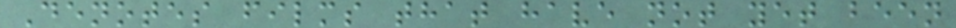Denotes films that have not yet been
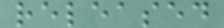released
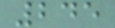245
